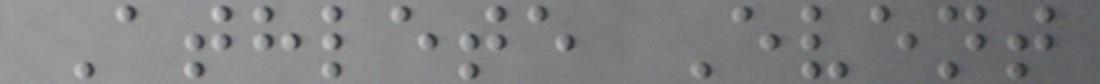Athlete Event
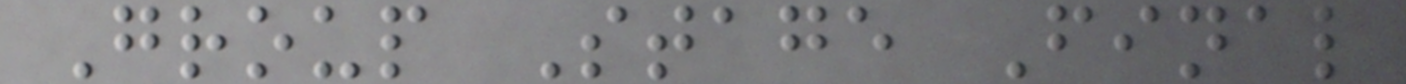Group Stage Final
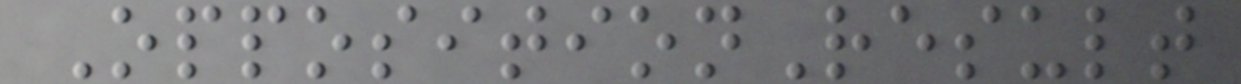OppositionResult
